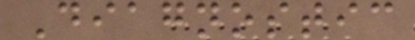Diagnostic
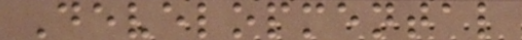Developmental
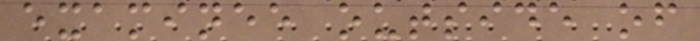examinee outside of
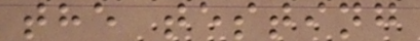the testing
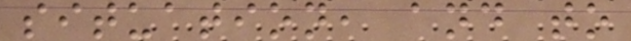situation, and to
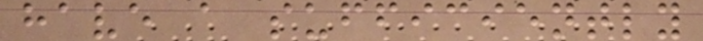have a sufficiently
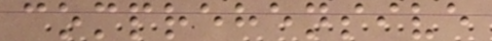comprehensive
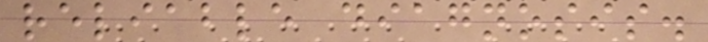reliable diagnosis.
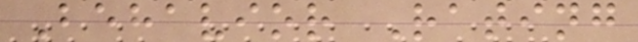Behavior Rating
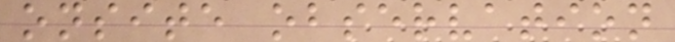onsite observation
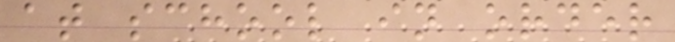at school in order
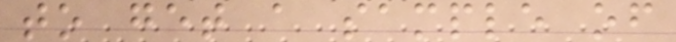to get a sample of
